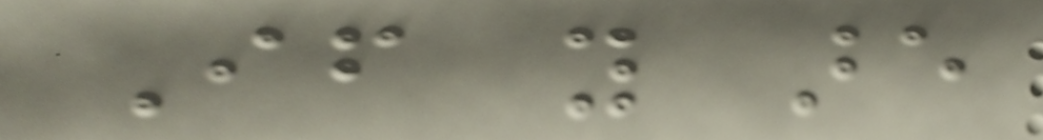If you are
